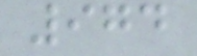974
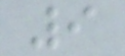9
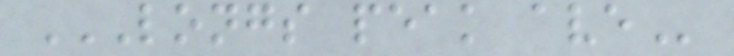LONGS PEAK AVE
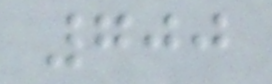700
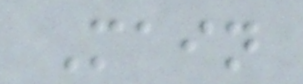Main
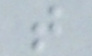t
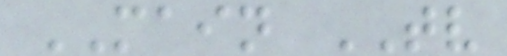MAIN TV
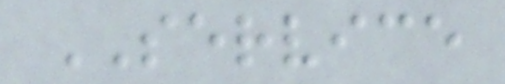SERVICE
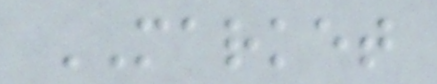MARKET
